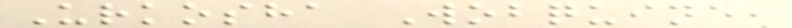Urkosha Wobquine,
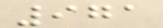971
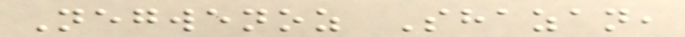Negwenoz Shazan,
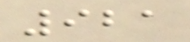921
